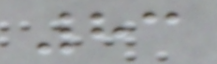83
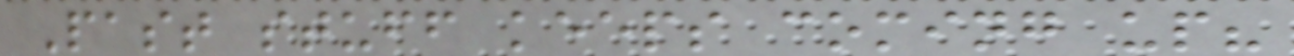Past stuff keeps coming up?
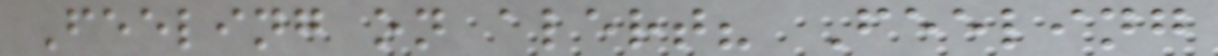Feeling on alert? Feeling
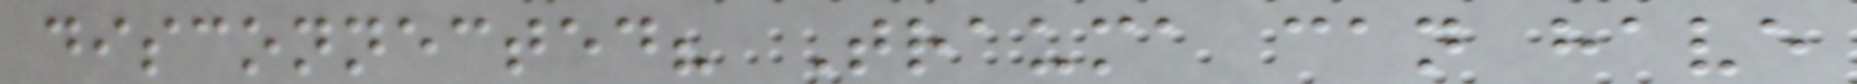disconnected? Trauma can have
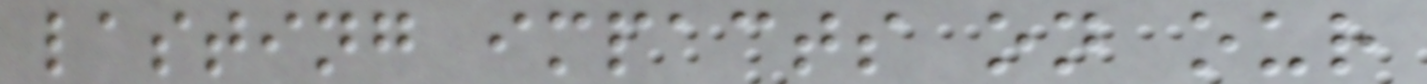lasting impacts on our
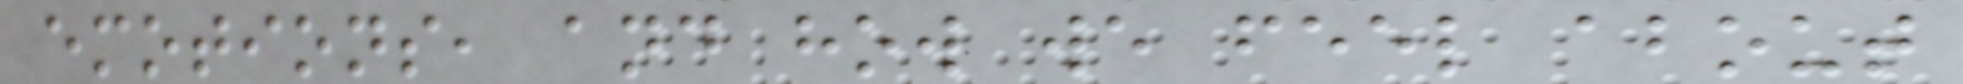emotions, and how we feel about
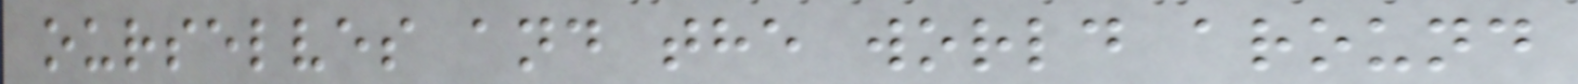ourselves and the world around
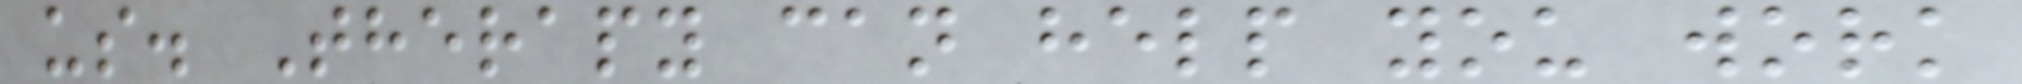us. Therapy can help you work
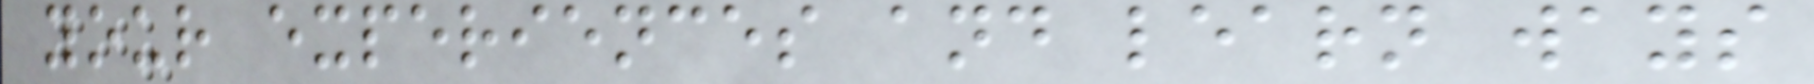your experiences and learn ways
